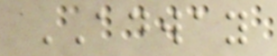ADWAY
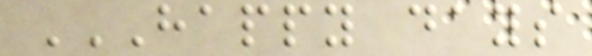HAPPY DAYS
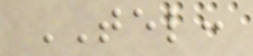TEL:
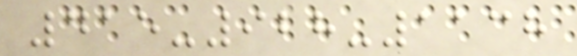415-928-1138
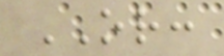OR:
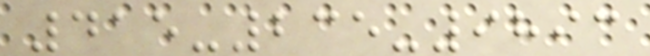415-235-9893
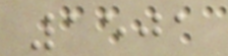1501
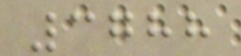3788
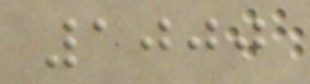1000
